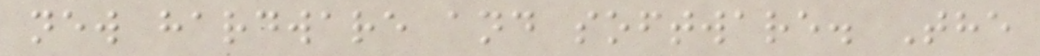new hardware and software. The
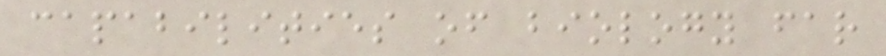capabilities of biology far
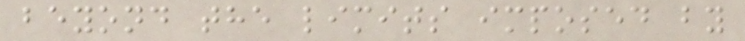beyond the limits imposed by
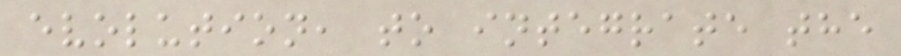evolution, to integrate the
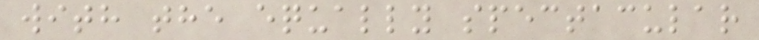with the equally spectacular
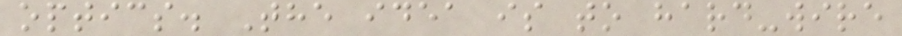optics. The idea is to hard-wire
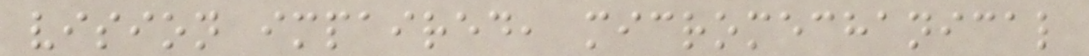vision impaired, micromechanical
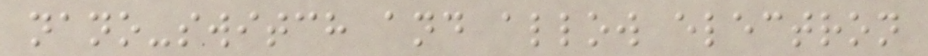nano-switch and allow electron
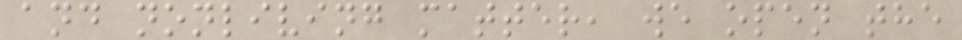and nonliving matter, we open the
